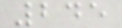245
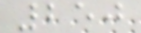250
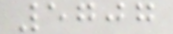5707
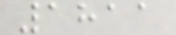1811
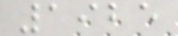1925
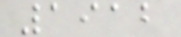1912
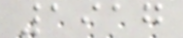1917
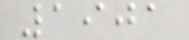1901
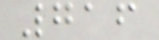716
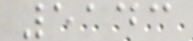5143
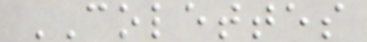COLETTES
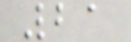21
